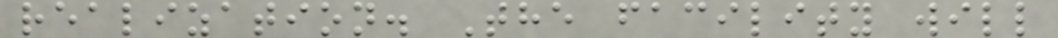realization. The facility will
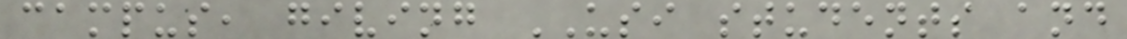campus, giving USI students and
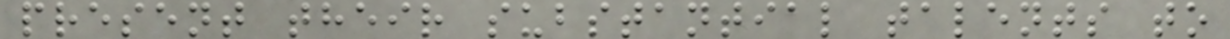present their substantial talents to
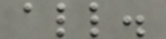all.
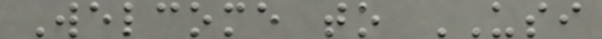Welcome to USI
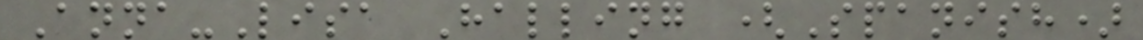Anna-Lisa Halling (Spanish)
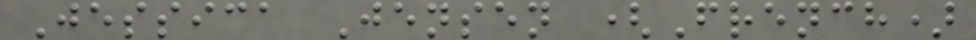Jessica Jensen (French)
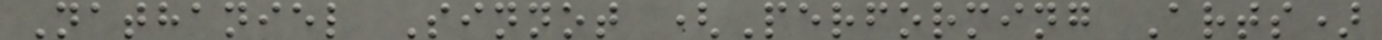Nathaniel Sinnot (Performing Arts)
